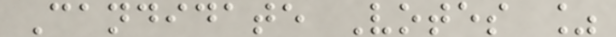Candidate Votes %
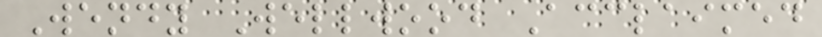Wendy Wellwood Acclaimed
